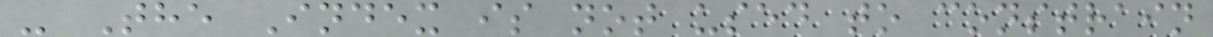- The Index is not used to constrain
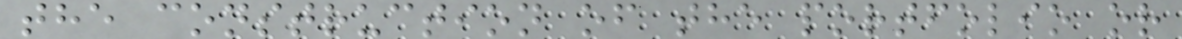the construction of the portfolio or
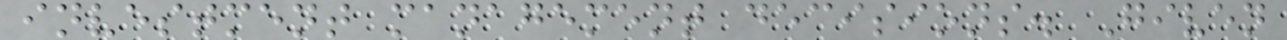investment management decisions. Given
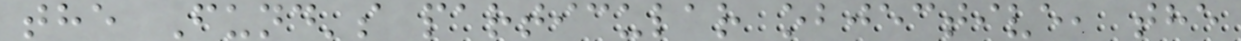the Fund's particular objective, the
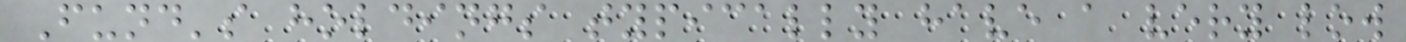Fund's holdings typically have a very low
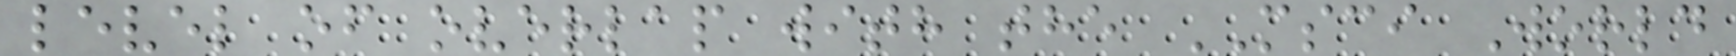level of overlap with the MSCI World
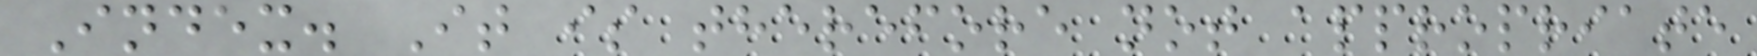Index. It is therefore not appropriate
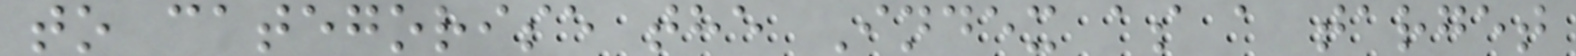to categorise the Index as a target
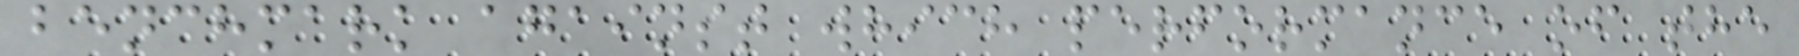benchmark against which performance of the
